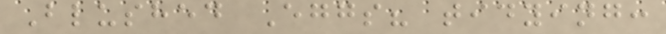Blushed Eggs? tidying:
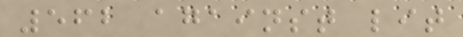562 against lit
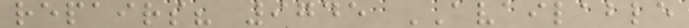repairs? 9745 AVAILABLE
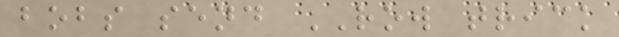bobs send ROW trick
